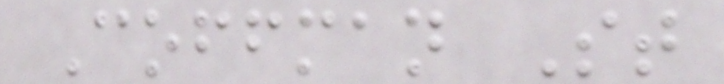Coffman St
